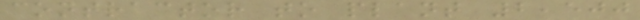contractor to plant 2,500
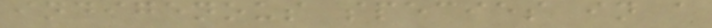indigenous species in a
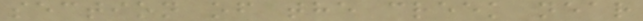section of the creek near
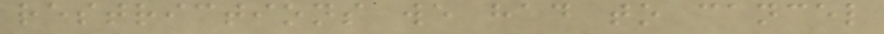restrictions we had to cancel
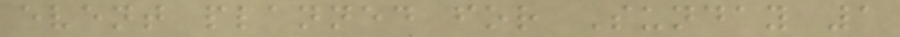event planned for Sunday 1
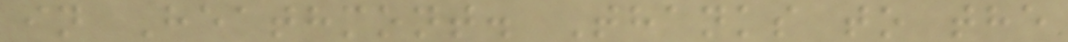in Heathmont. Thanks to the
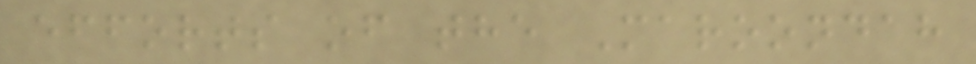efforts of the Maroondah
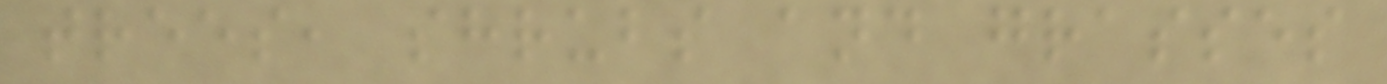trees, shrubs and grasses
